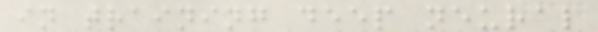in training deep neural
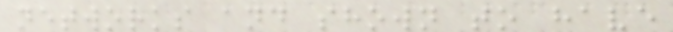networks and shown to have
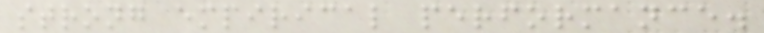strong empirical performance.
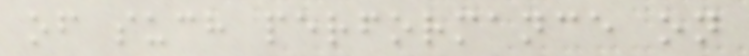of such performance on
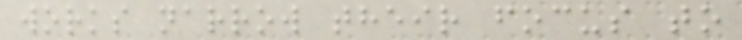works narrow their focus to
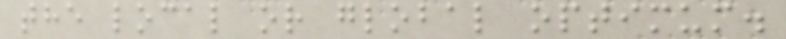the local or global optimum.
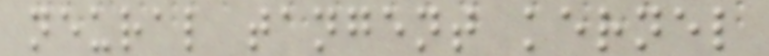neural tangent kernel
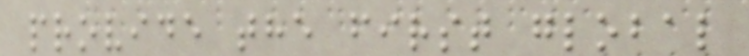provide the first global
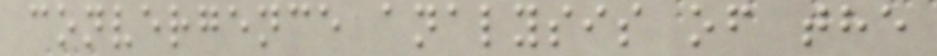convergence analysis of the
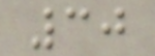30
